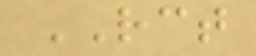RCT
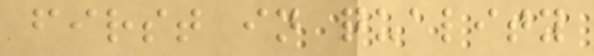first in quality
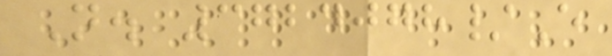N. 3724078/E
